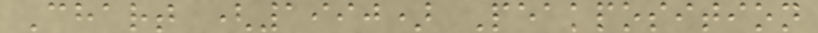Chart (1990) Peakposition
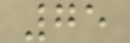75
